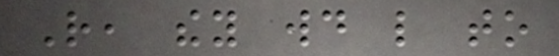Rather, they would like to
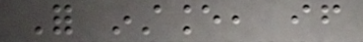For instance, if
